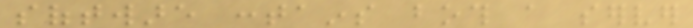software contains both a server
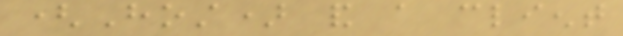(Host) and a client
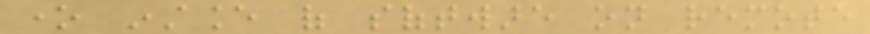one instance of software on remote
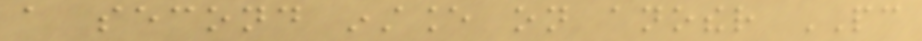a second instance on another PC
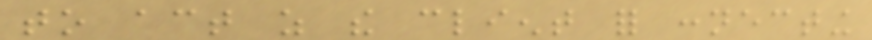to act as the client for connecting
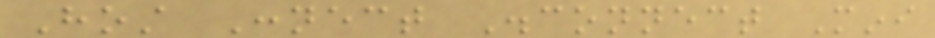Host Connect Disconnect Mini
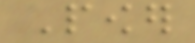Power
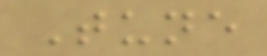Tune
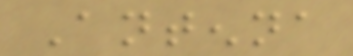Antenna
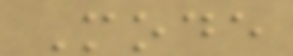Mode
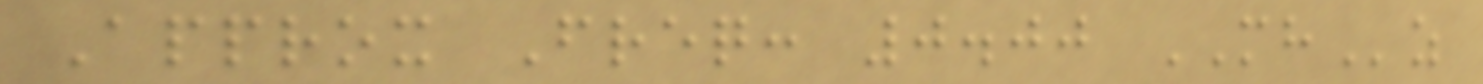Approx Freq: 0.00 MHz
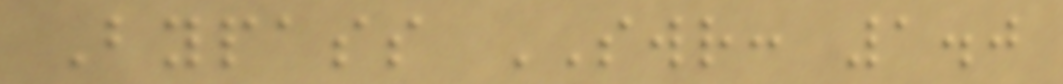Bypass SWR: 1.0
